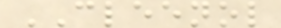CLEENOL
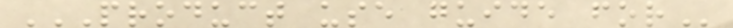PRODUCT USE GUIDE FOR
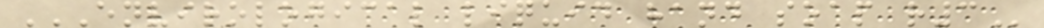ENVIROLOGICAL LIQUID HAND SOAP R3
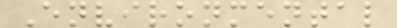Environmental
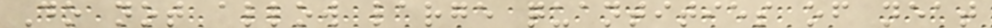Do not allow large quantities of neat
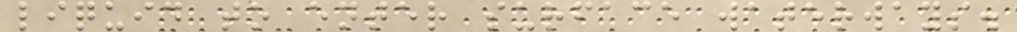liquid to enter surface waterways.
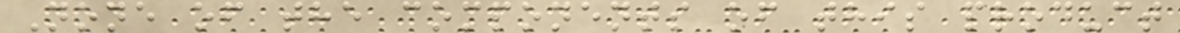None of the components of this product
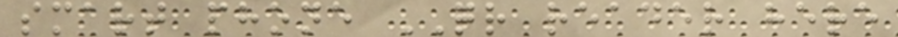smart phone QR reader here
